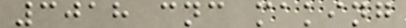3018 cnc making
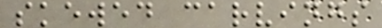skewed carvings
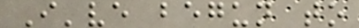I've begun to
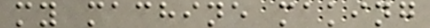my machine making
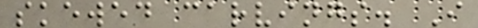skewed carvings. I
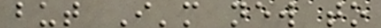but I'm new to
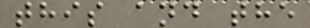this and the
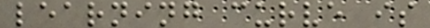learning curve is
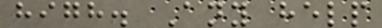high. Any help
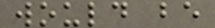would be
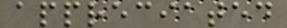appreciated
